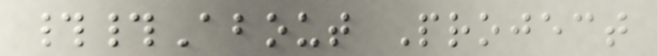##About Project
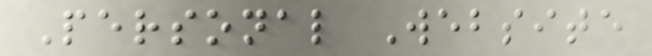Personal Website
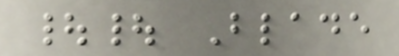|| Blade
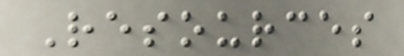Resources
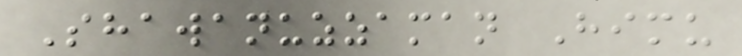Shawanuzzaman Himu
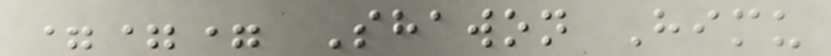=== Shawon Himu
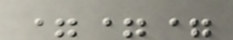===
